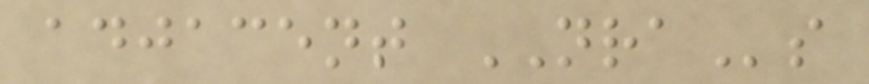adjacent NRAs
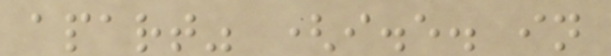apart" (i.e. in
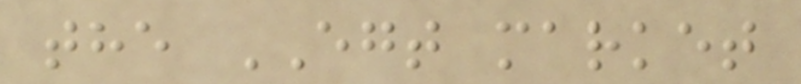the EGT market
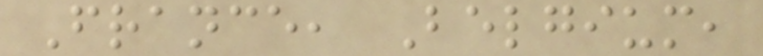France, Belgium,
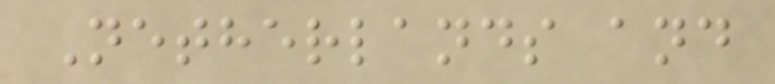Netherlands and
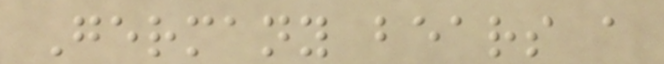Germany bears a
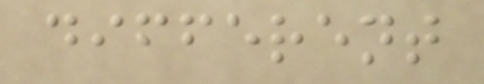different
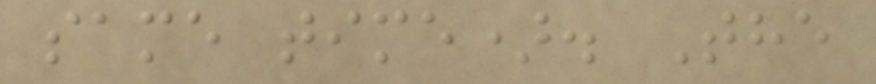same time). The
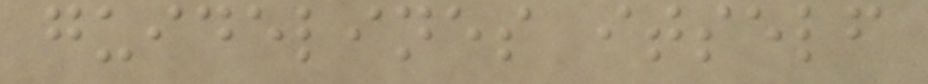guidelines itself
